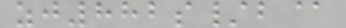zj882s/b@
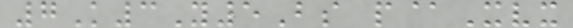7K3Y5Bs p@Xvx
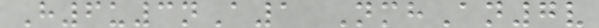H6u3nA1 NmhAn7v
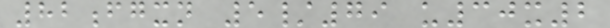82fgxn 5/79 u30x2
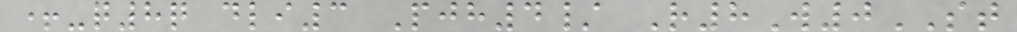+-q8q dli3 Pjh4/ R8W0ST
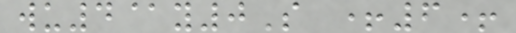wu4@y0S +6+
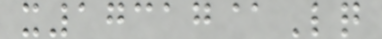x17317@Lq
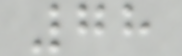78
